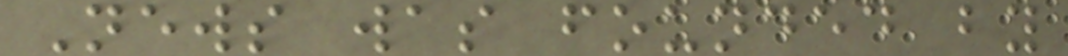News was founded by
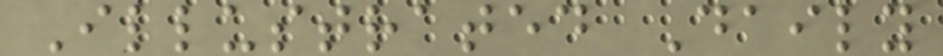Illustrated Daily
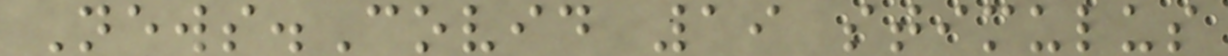News.Covid 19 stimulus
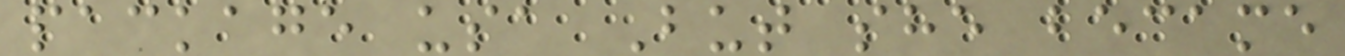package usa But she became
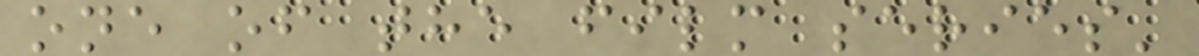one of the film series'
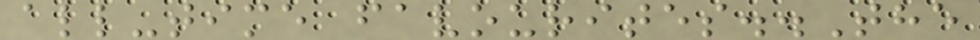all-time favourites..The
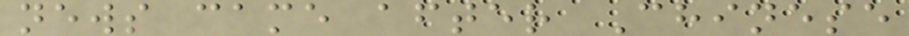news came after Chinese
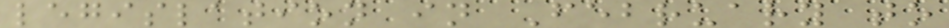legislation in February to
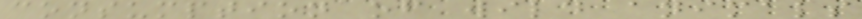consumption of wild animals
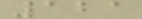121
